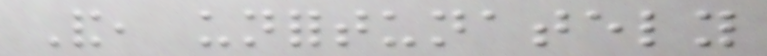And, unfortunately
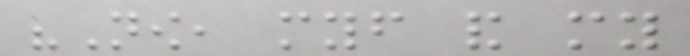"Now, myself and my
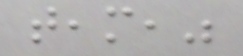team,"
